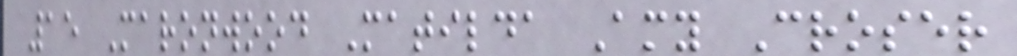15 Maronwood Matilda Amy Croser
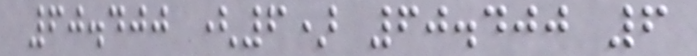60.400 (6) 60.400 6
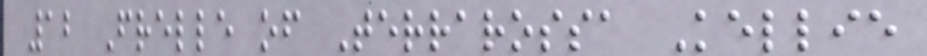12 Frelle of Terrarossa Kellie
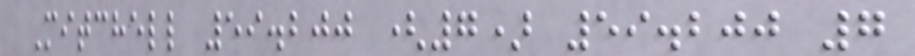Mitchell 59.200 (7) 59.200 7
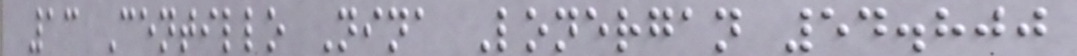13 Centillo Nina Lonergan 54.800
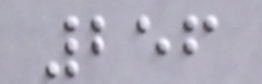256
